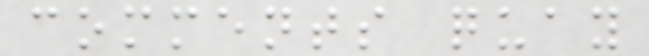comments quay
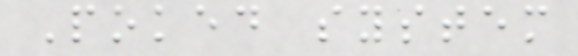Poked system
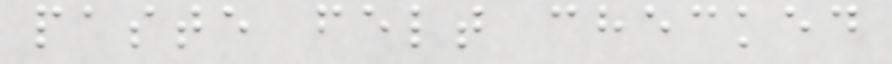paste felt checked
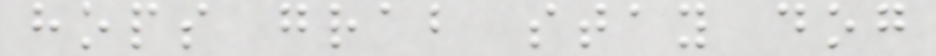hops grab stay dog
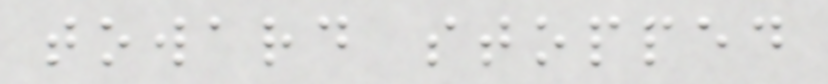toward stopped
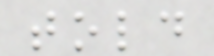told
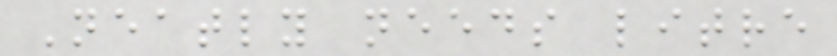Neatly needs litre
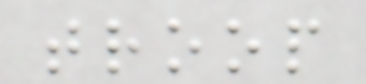troop
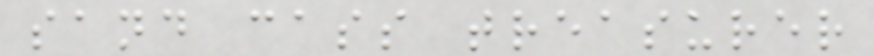sand cass treasurer
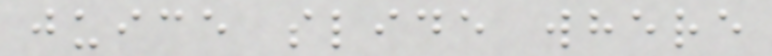juice slide where
